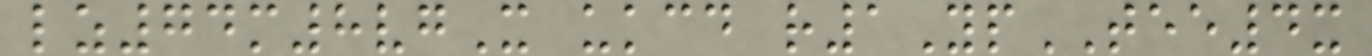lz74m8vgX ukcd r1YpTEE4x
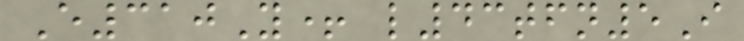E310Y+ l43tfn5I
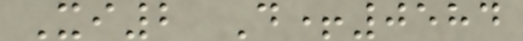Xi2 D+0584
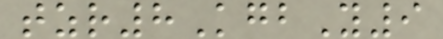tzr8KgbY9
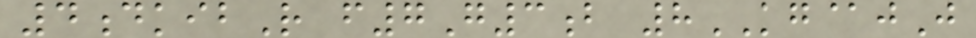4dkibR f7G3b 8KG@jJ
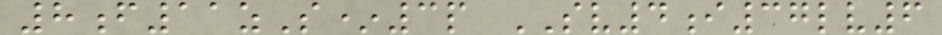8f11zS*3p SV4i37lv6
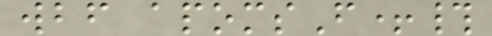wbf apomsF+#
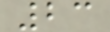23
